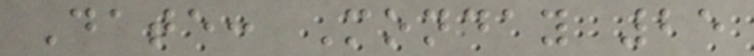Date: Monday 25
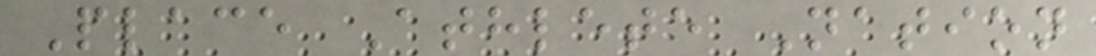Place Athlete Nation
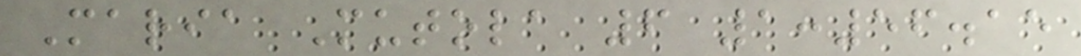Maria Mutola 6 1:56.15
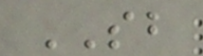SB
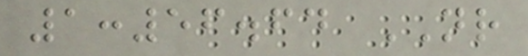1:56.64 NR
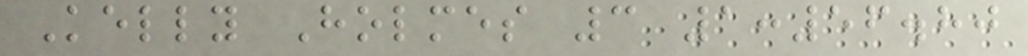Kelly Holmes 3 1:56.80
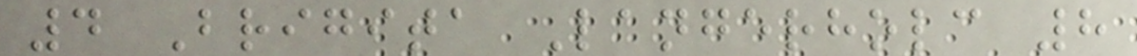4 Brigita Langerholc 8
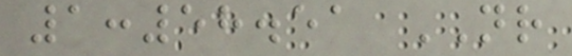1:58.51 NR
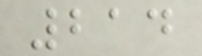214
